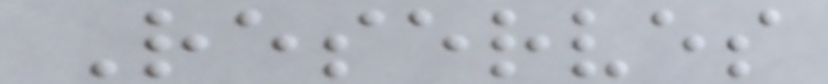Reserves
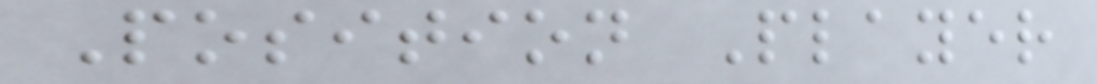Position Player
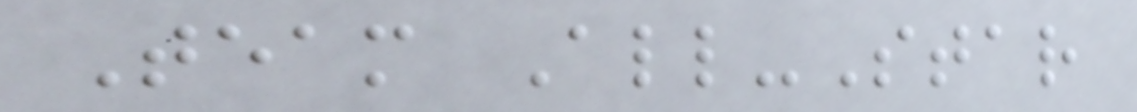Team All-Star
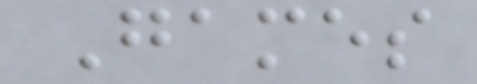Games
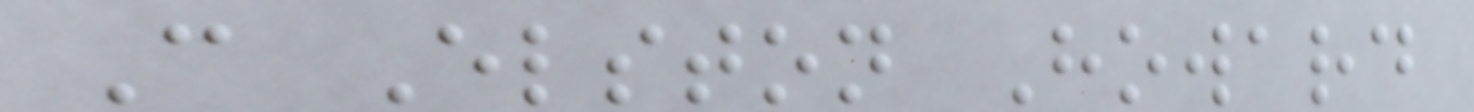C Elston Howard
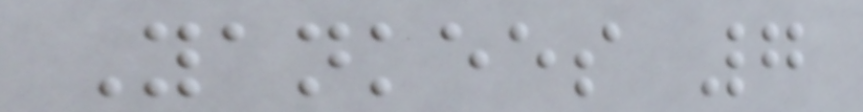Yankees 7
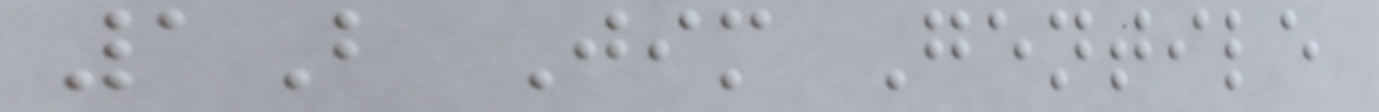1B Jim Gentile
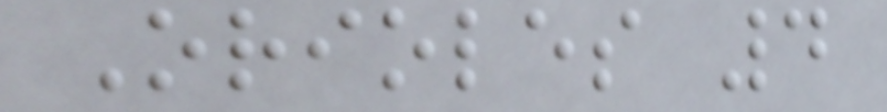Orioles 4
